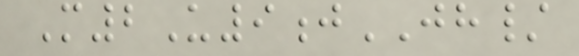M2U9jJH/
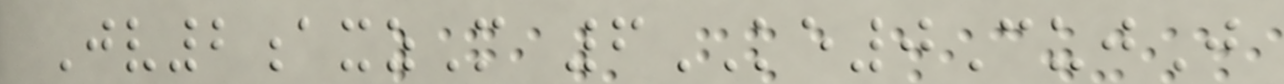Jv2axzM 6KE0CujJ
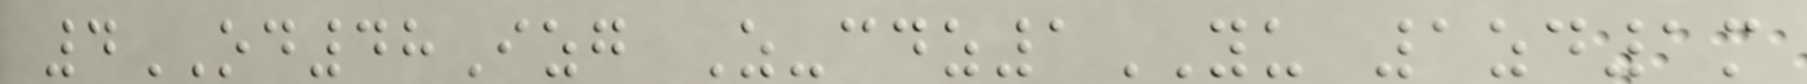4OD48Izg Z-cdz1YU 1zd1m
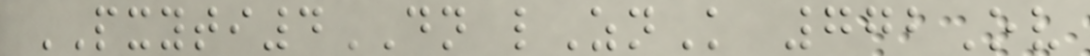PXYTI4DN lZnK 772Ov
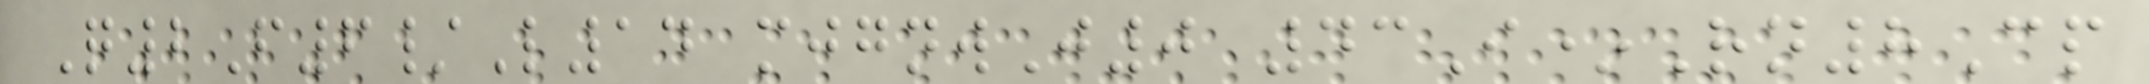Q2F6/L14 mjgnwJ0 43I*Rn8Cp
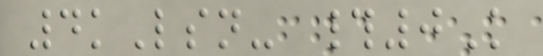4kLsn- #0K
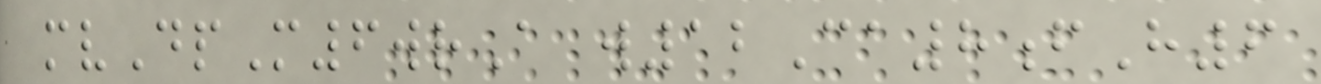mvDpM6wrA w12Ca8fH6
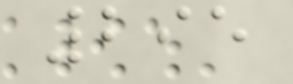295
